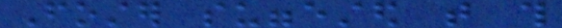Foster suggested that this
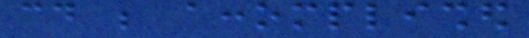could be accomplished
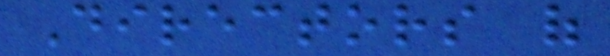Directors of
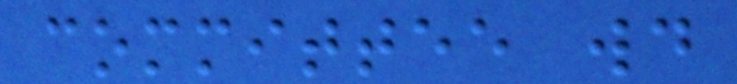committee would
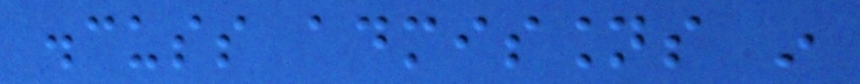discuss admissions in
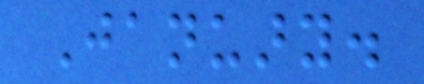January.
